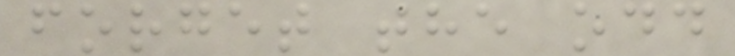forget the odd
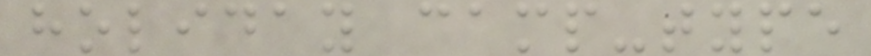holiday camp-type
